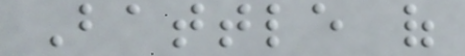Battle of
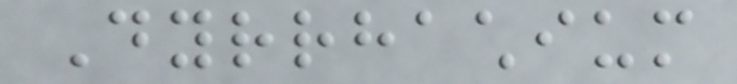Dyrrhachium
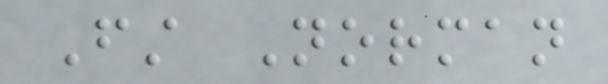First Norman
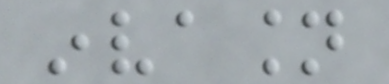invasion
